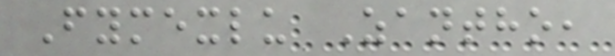Fymexlu Zantho,
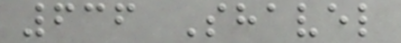636 Shavel
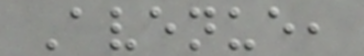Avenue,
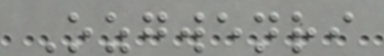Ozgwenri
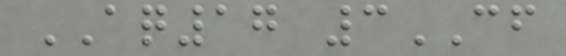AQ17 3CF
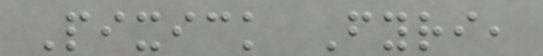Pixick Fyri,
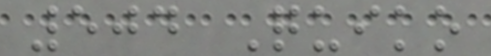504 Quiko
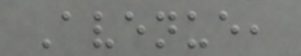Avenue,
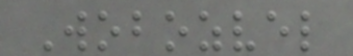Wobozvel
